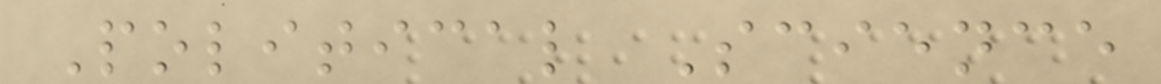Political Science
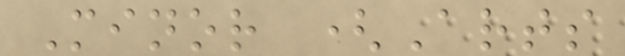Minor (Arts
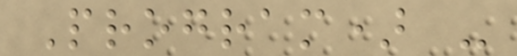Program) -
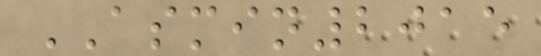ASMIN2015
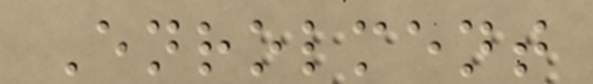Enrolment
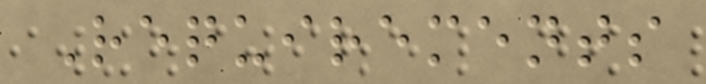Requirements
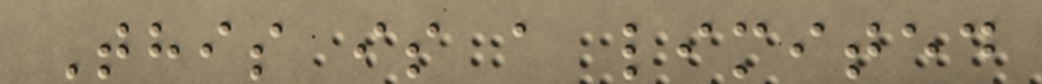This is a limited
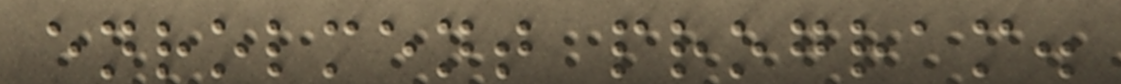enrolment program.
